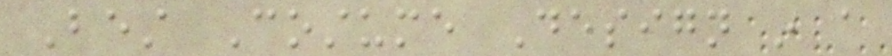Best Costume Design in a
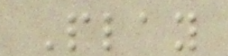Play
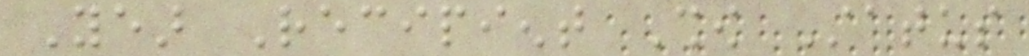Year Recipient Show Status
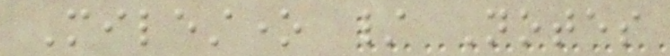Milestone / Notes
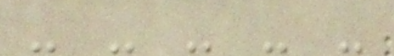- - - - -
